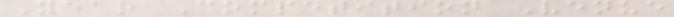Year Competition Venue
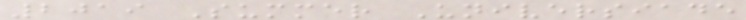2019 Summer Universiade
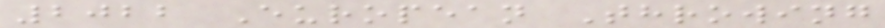2022 European Throwing
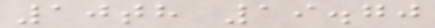10th 19.70
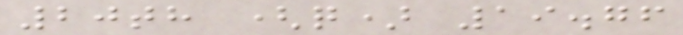20th (q) 19.76
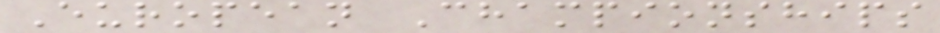European Championships
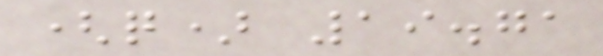(q) 19.71
